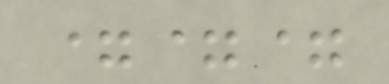===
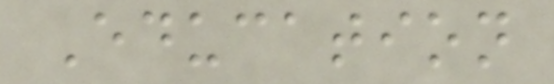Education
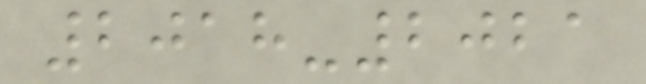2018-2021
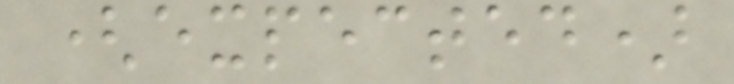(expected)
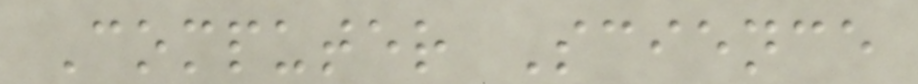Computer Science
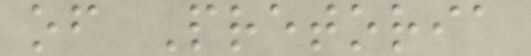of Pretoria
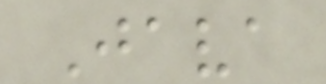Java
